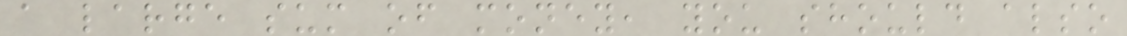a large sum of money, you should also
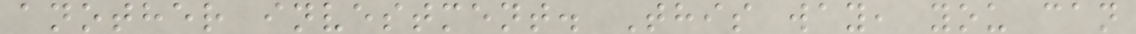another investment. This way, you can
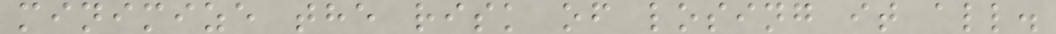minimize the risk of losing it all.
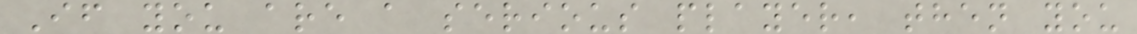If you are a serious player, then you
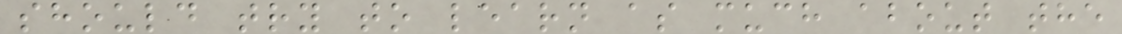should try to learn as much about the
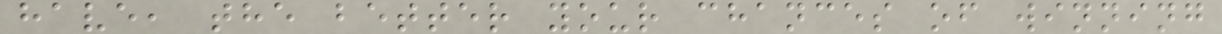have, the better your chances of winning
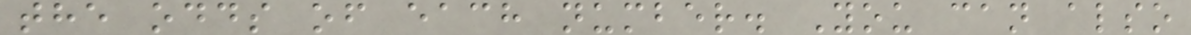the odds of each number. You can also
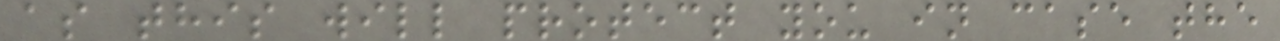as this will protect you in case the
